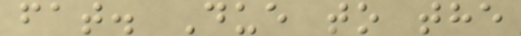fat. Due to the
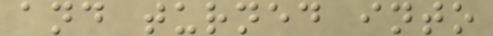and turned into
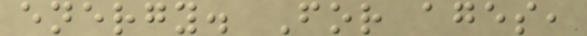energy. For ages,
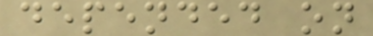depended on
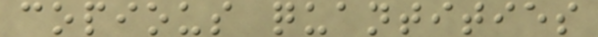copious quantities
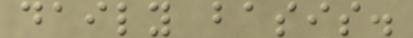daily basis.
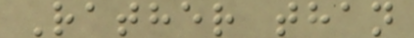Rather than
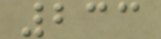233
